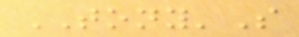TONY'S
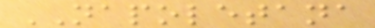NAPOLETANA
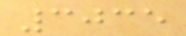3035
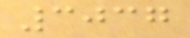3037
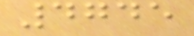4745
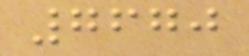7670
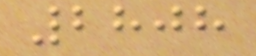2808
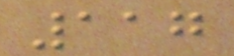117
